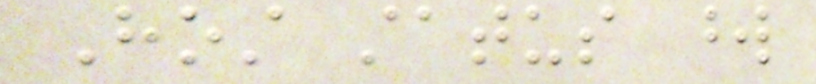Host status word
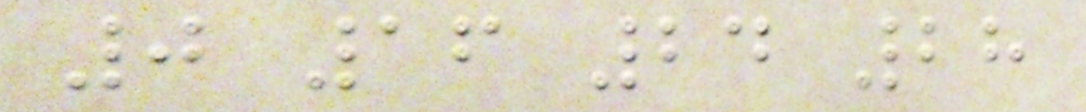0 16 24 28
